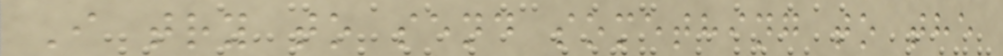I try to send something to the
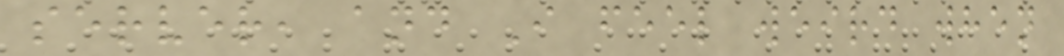server, and I feel weird when
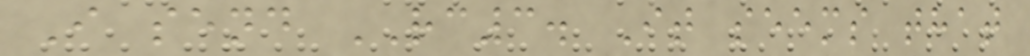I send RC3. It seems that
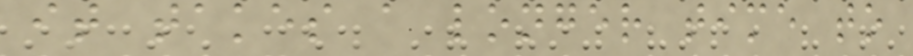it takes a longer time to
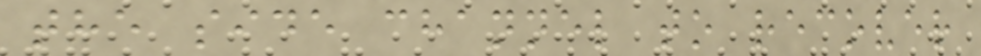the side channel to recover
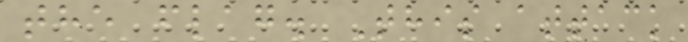the flag. This attack
